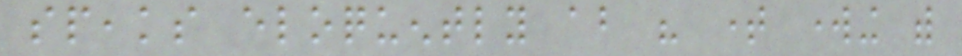speaks eloquently about his time working with
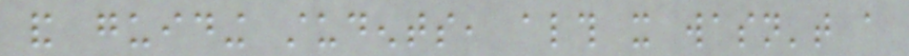and guiding students, although it wasn't a
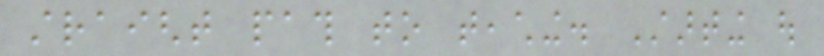straight path to teaching. Starting out
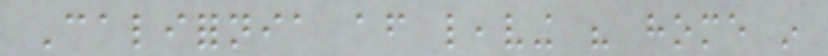California after leaving his home in
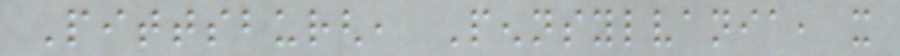Pittsburgh, Pennsylvania, it
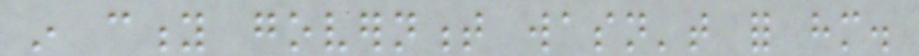in city government wasn't for him.
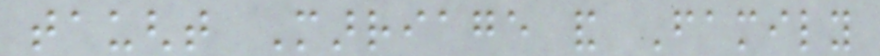taught Marriage and Family
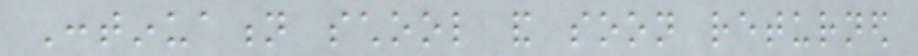Continuation school and soon returned
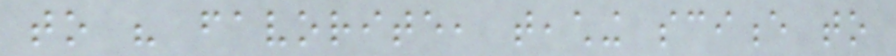to his favorite, teaching science to
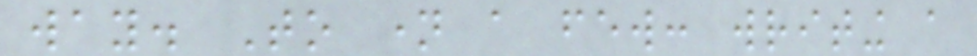way. To name a few: writing a
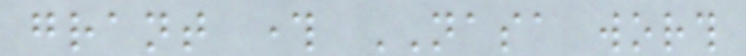grant through NASA worth
